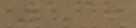168
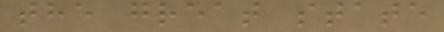the great state
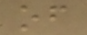of
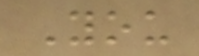You
